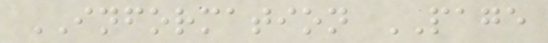INFORMATION PAGE
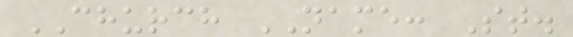CHURCH NAME: St.
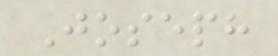Joseph
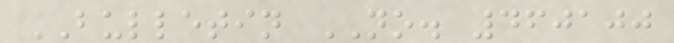BULLETIN NO. 460100
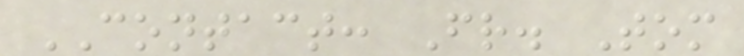CONTACT: Fr. Tom
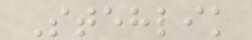Stehlik
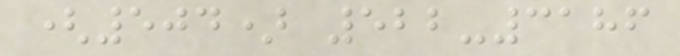(504) 522-3186
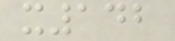x142
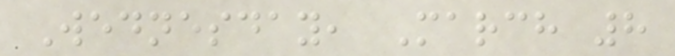Wednesday, March 8
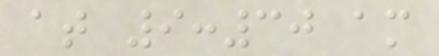at 9:30 am
